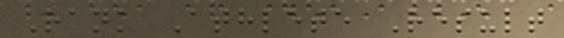Rank Athlete Result
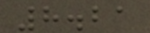8.21
